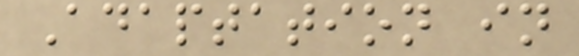Adaptation in
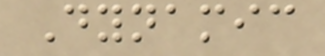Dynamic
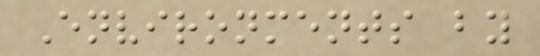Environments by
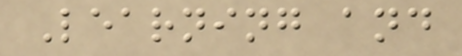Learning and
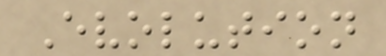Evolution
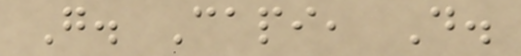G. Capi, D.
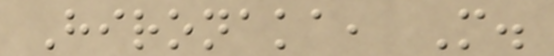Hironaka, M.
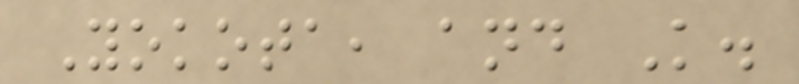Yokota, and K.
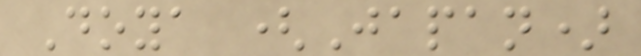Doya (Japan)
